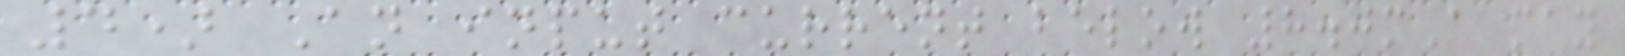4) An input current below 8.0mA may
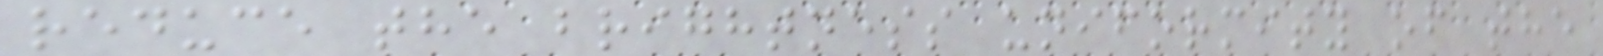reduce the brightness uniformity of the
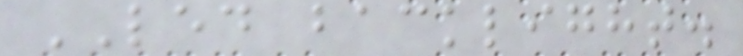LED backlight.
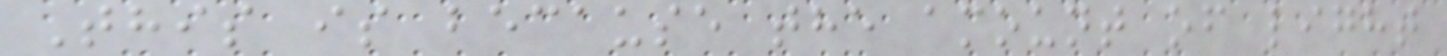This is because the amount of light
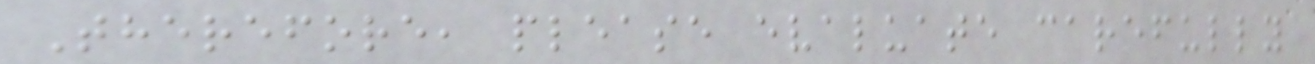Therefore, please evaluate carefully
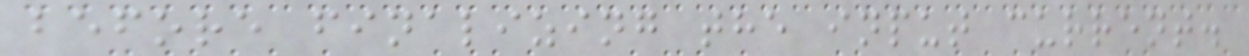before finalizing the input current.
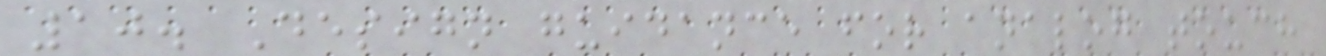10. Design guidance for analog touch
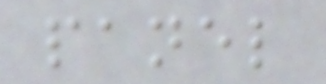panel
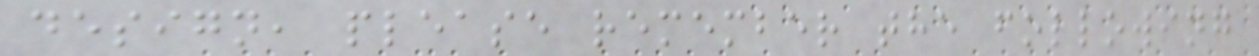design, please remember the following
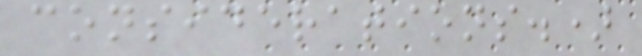considerations.)
